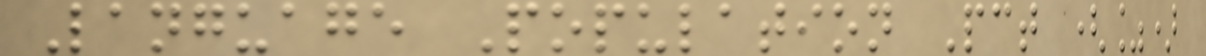Language Population Pct (%)
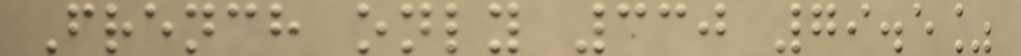French only 330 79.5%
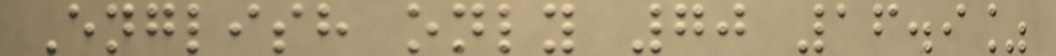English only 70 16.9%
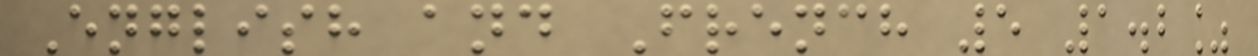English and French 5 1.2%
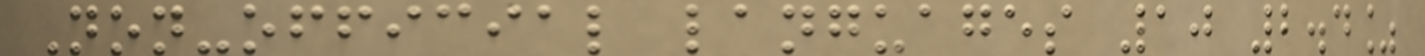Non-official languages 10 2.4%
